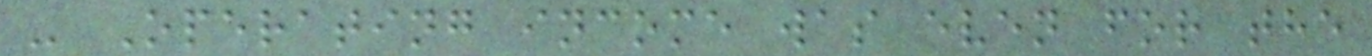- Operating income was even for the
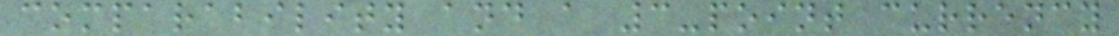comparability and a 3-point currency
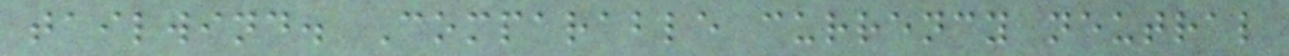tailwind. Comparable currency neutral
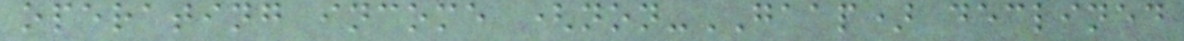operating income (non-GAAP) declined
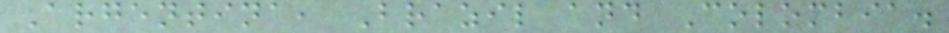Argentina, Brazil and Colombia.
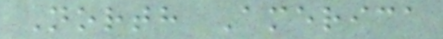North America
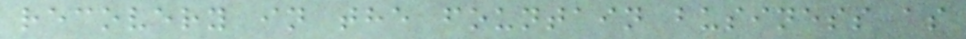recovery in the fountain business as
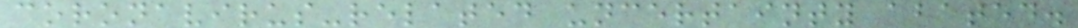coronavirus-related uncertainty abated.
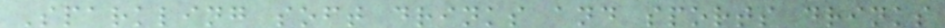Sparkling soft drinks and sports drinks
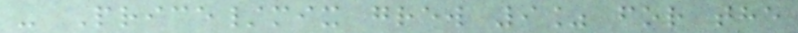- Price/mix grew 9% for the
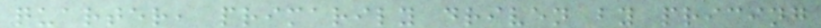quarter, primarily driven by pricing
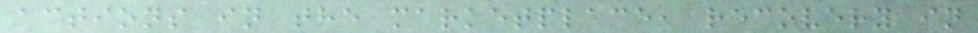actions in the marketplace, recovery in
